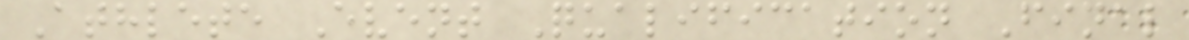Athlete Event Qualification Final
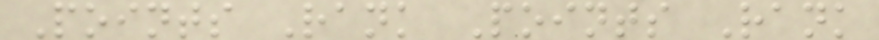Points Rank Points Rank
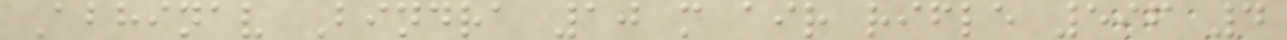Abhinav Bindra 10 m air rifle 596 4
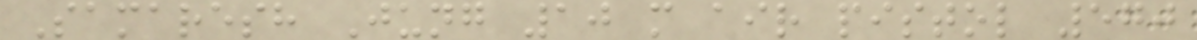Samaresh Jung 10 m air pistol 570
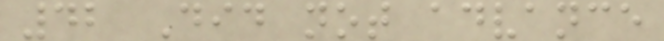42 Did not advance
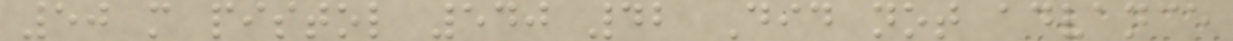50 m pistol 540 42 Did not advance
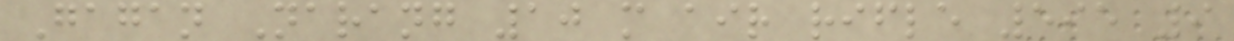Gagan Narang 10 m air rifle 595 9
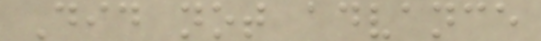Did not advance
